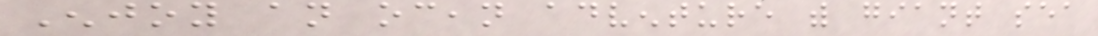Enjoy an ocean adventure with giant sea
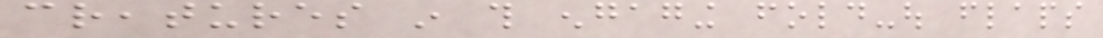creatures in this engaging fold-out flaps
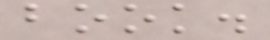book.
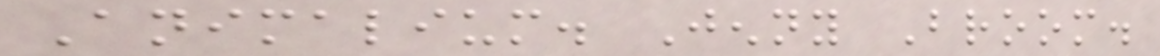Animalium. Jenny Broom.
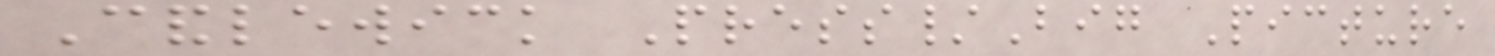Candlewick Press/Big Picture
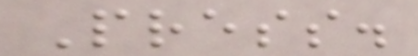Press.
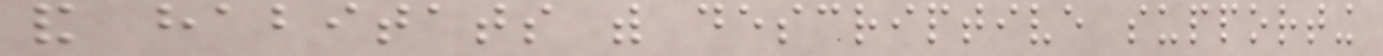and habitats with descriptive supporting
